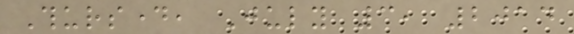Thursday, July 3, 2014
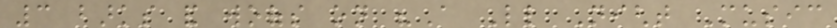3 barks and woofs on "A Little Night Music
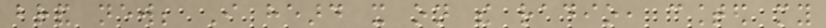brand new; I heard it on the radio, counted my
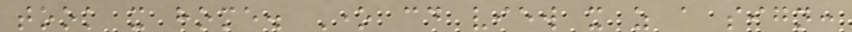took it home. One could view it as a sign:
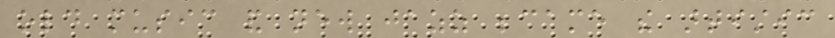old music and new jazz became the artistic
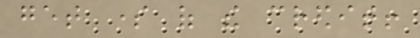get some of the credit!
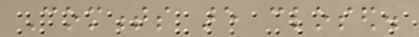Comments are closed.
